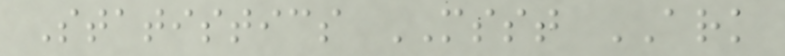Statistics MSST ARK
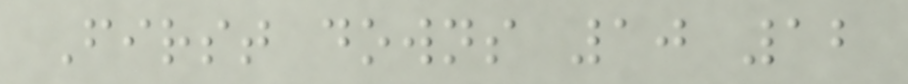First downs 10 12
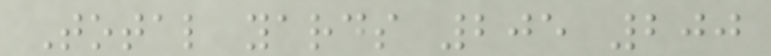Total yards 205 200
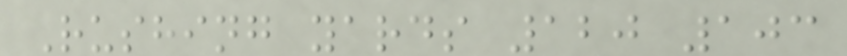Rushing yards 120 103
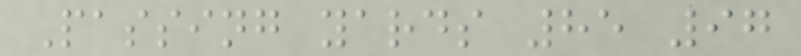Passing yards 85 97
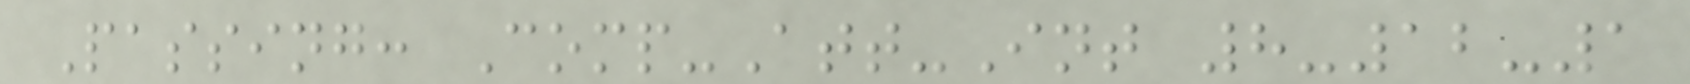Passing: Comp-Att-Int 8-12-1
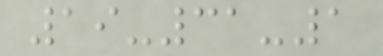19-31-1
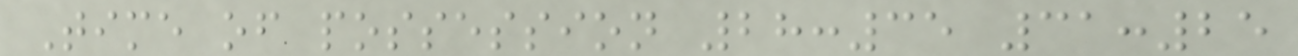Time of possession 28:35 31:25
